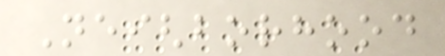Neighborhood
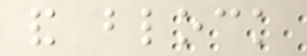and block
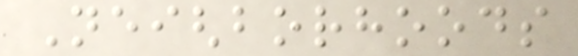Neighborhoods
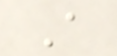A
